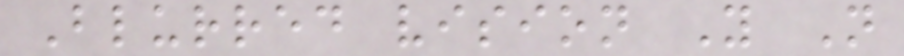Blurred vision Y N
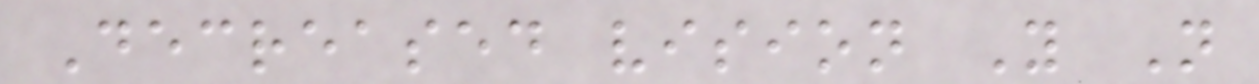Decreased vision Y N
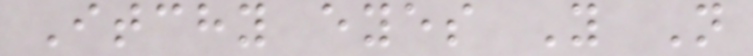Itchy eyes Y N
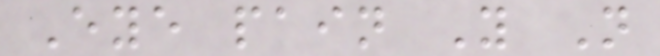Eye pain Y N
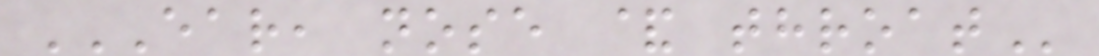EAR, NOSE & THROAT
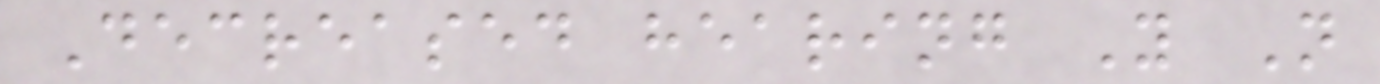Decreased hearing Y N
